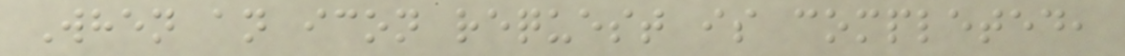When an icon request is completed,
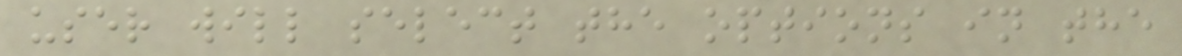user will select the options in the
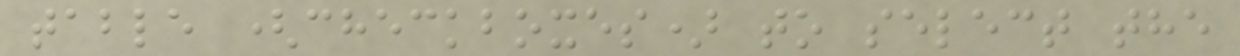table (checkboxes) to select the
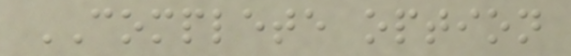COMPLETE option
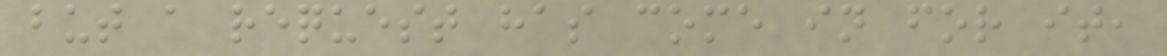but a request has come in for it,
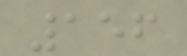156
